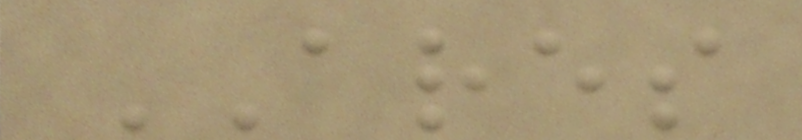ARES
